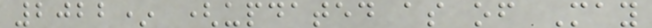2022* (updated as of May
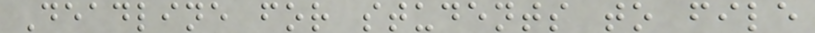Deadline for students to file
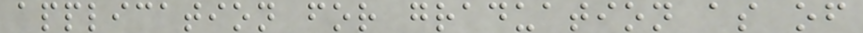application for graduation as of
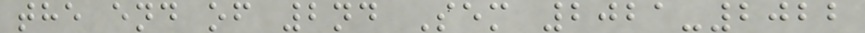the end of 2nd Sem 2021-2022
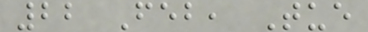22 Feb, Tue
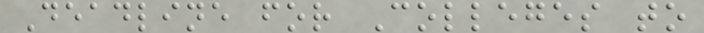Deadline for Colleges to
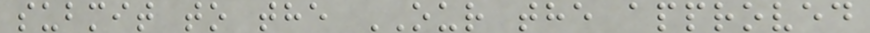submit to the OUR the approved
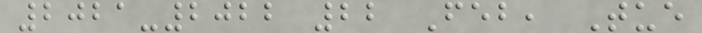2021-2022 22 Feb, Tue
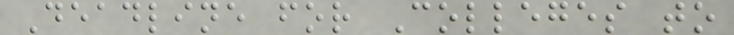Deadline for Colleges to
